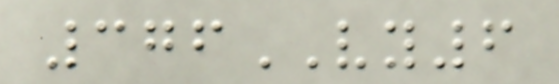376VY6
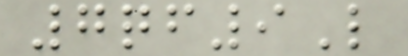7qf9L
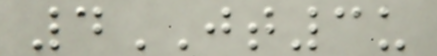4JT3u
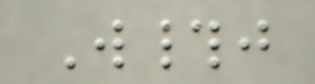W#j
